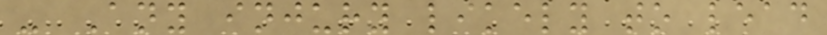- Any injury likely to lead
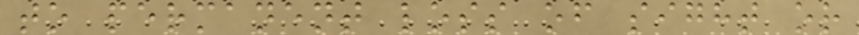to permanent loss of sight or
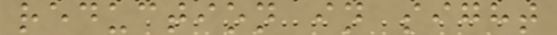reduction in sight
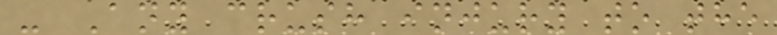- Any crush injury to the
